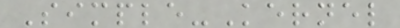Simple-Kernel
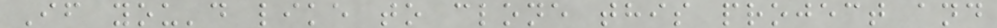If you'd like to clone this project and
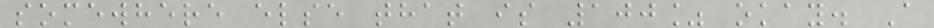somewhere else that is 100% okay. A
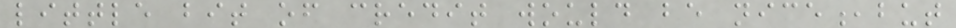little bit of credit would be nice,but
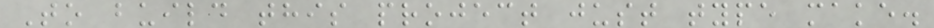To build this project just type make.
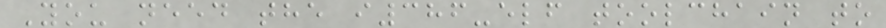You need the i386-elf toolchain to
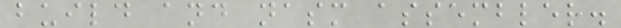build and nasm assembler.
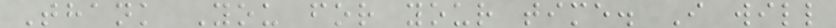Thank You for your time. I will
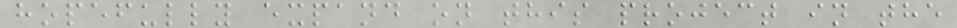hopefully expand on this project in the
